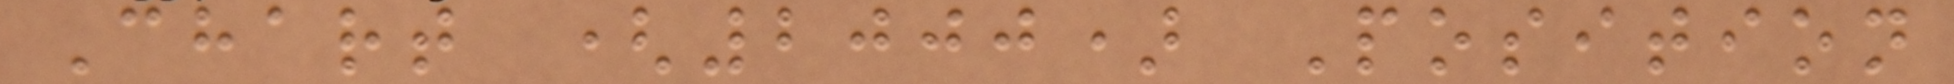Chart (2000) Position
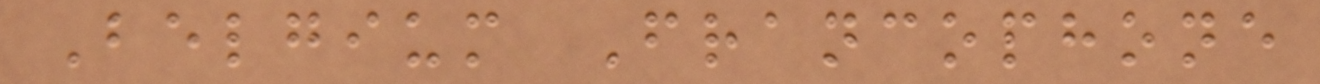Belgium Francophone
